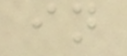in
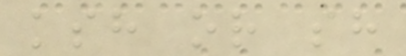ksh or sh
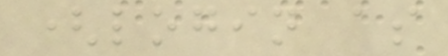(login as
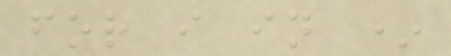for i in *
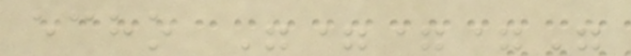echo "==="
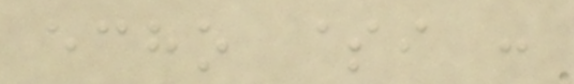echo $i :
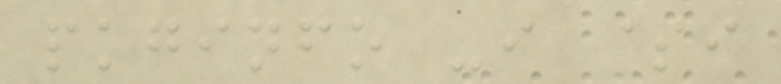pkginfo -i $i
